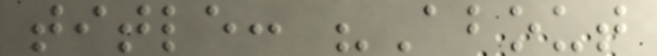title: "About
